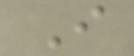I
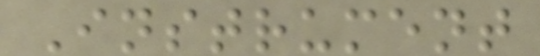Instrument
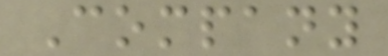Company
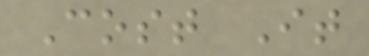Cost It
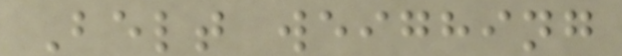Belt weighing
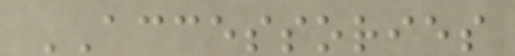ACCESSORIES
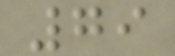79
